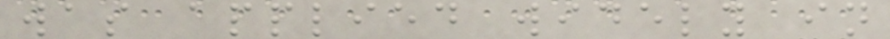was applied widely in
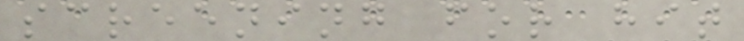screening for hit
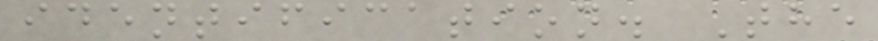identification. The
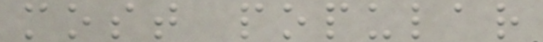most popular
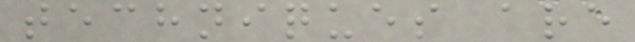techniques are
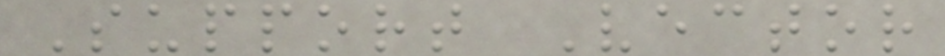Support Vector
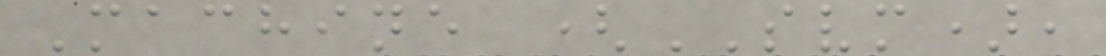Machine (SVM),
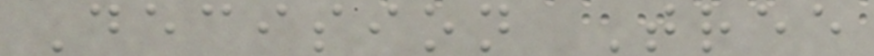Decision Tree
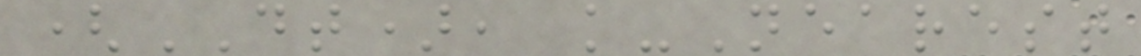(DT), k-Nearest
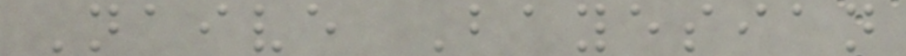Naive Bayesian
